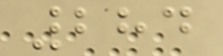284
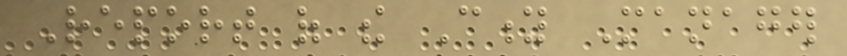Report of the City Manager
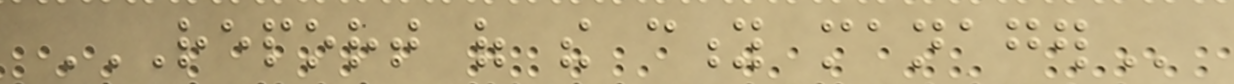REPORT OF THE CITY MANAGER
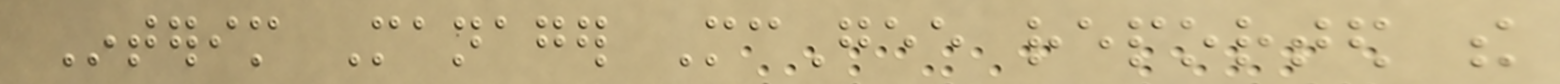Interim Manager McGee reported the
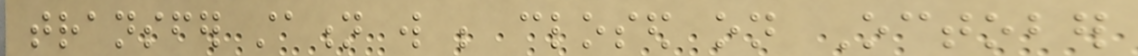transfer station will be closed on October
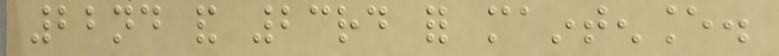22nd and 23rd for maintenance.
